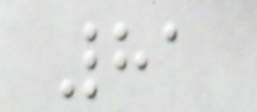81
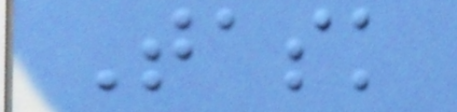Task
